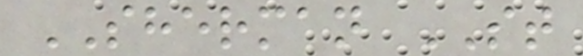SHERMAN ST
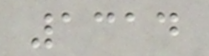1314
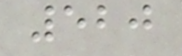520
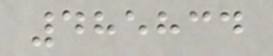485834
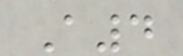A4
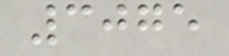3075
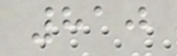810
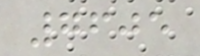7605
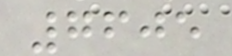7605
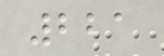221
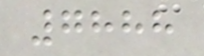7888
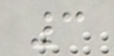3
